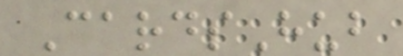CardsHub
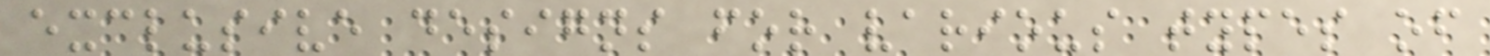exclusive designs for various types of
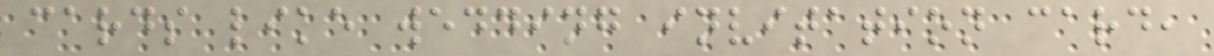cards like wedding invitation card,
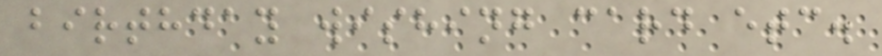birthday wishing card etc.
